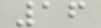16
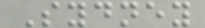Sydney
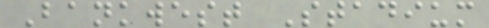Bankwest Stadium
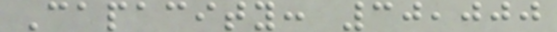Capacity: 30,000
